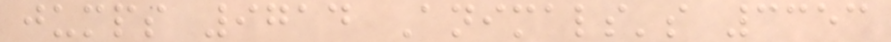jumps 9714 Animals's 3353
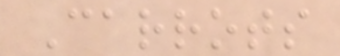Carrots
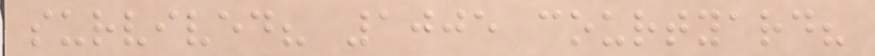survived? 1005 courtyard?
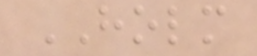HOLM
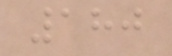180
